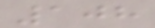108
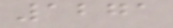1271
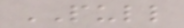PULL
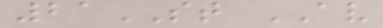21ST AV
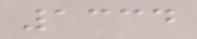1334
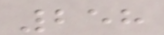258
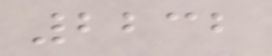2232
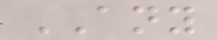ANY
